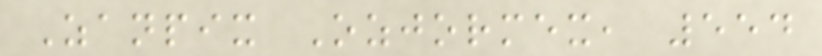Zanpix Ozjormex, 554
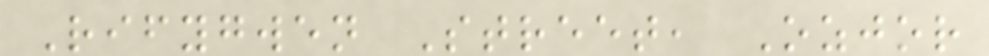Rifygwen Street, Ozjor
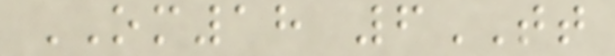OM18 6TT
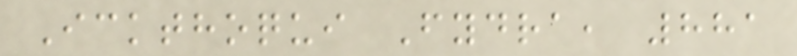Ickthoqui Fydra, 881
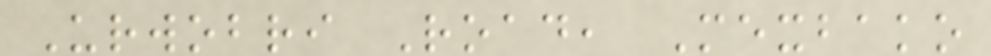Urwobri Road, Mexbako
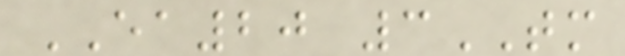EA20 3TM
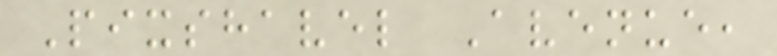Pixshavel Avenue,
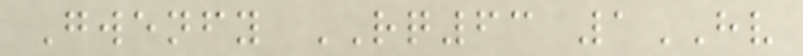Gwenfy RQ63 1HV
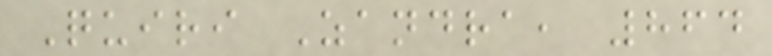Quiri Zandra, 864
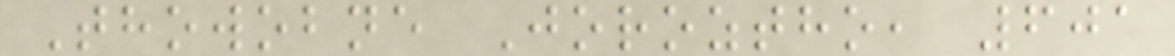Thowobne Joroztho, 601
